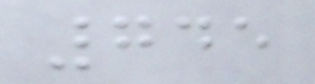745
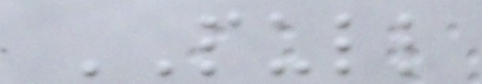PULL
